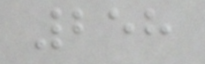258
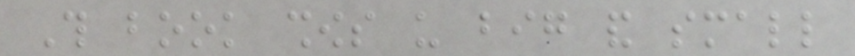This book shows us big and small
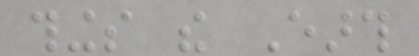things the Earth
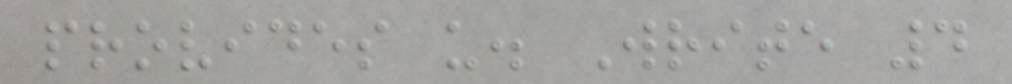provides us. Write 4
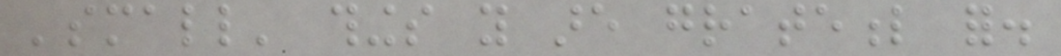'small' things you are grateful for.
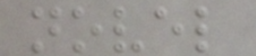novel
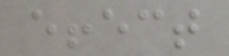effect
